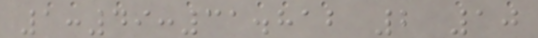1:49:31.812 2 10
